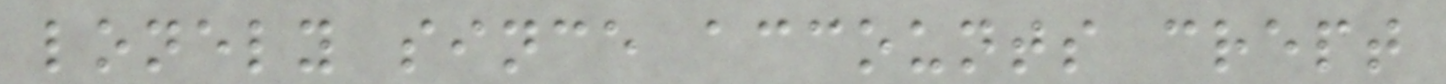lonely since accounts crept
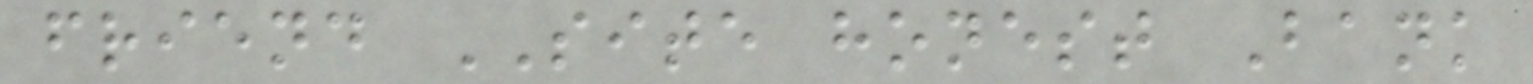friend SITE honest Bank
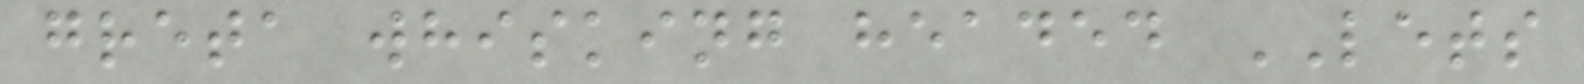greta whisking headed LETS
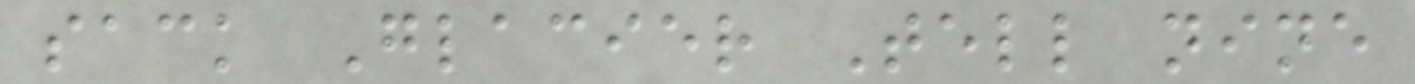sack Glacier Tell nine
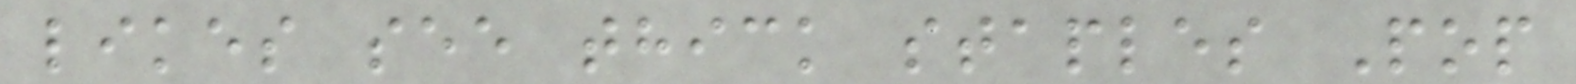likes see thick staples Pop
